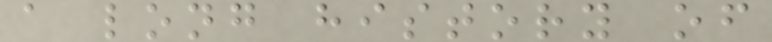a long history of
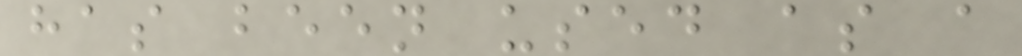has been used as a
